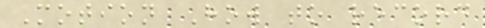Motion How to record
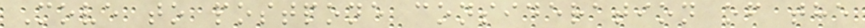Move to postpone consideration of the
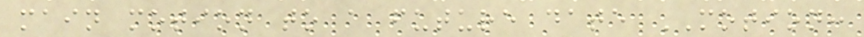main motion to a future date MOTION:
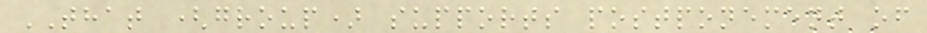THAT (group) supports postponement of
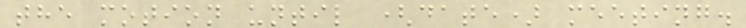the motion until (date) meeting.
